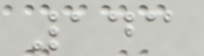143
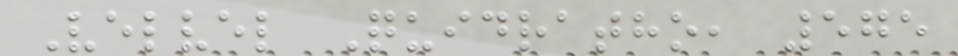Velvel Quidratho, 575
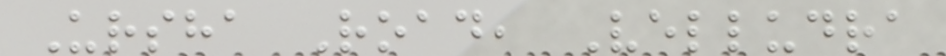Ursha Road, Velludra
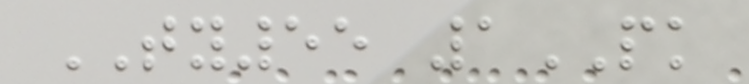TY55 1PK
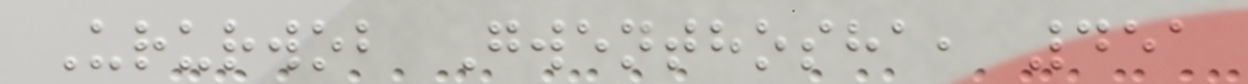Ururwob Gwenthosha, 451
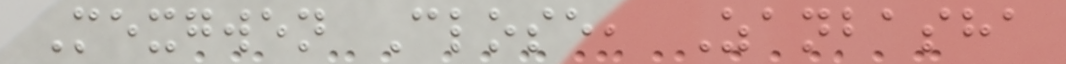Mexgwen Close, Zanbasha
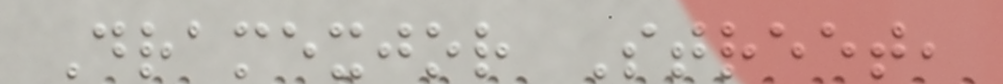Dramexjor Street,
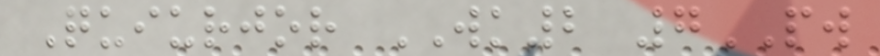Quiurjor WK2 7PW
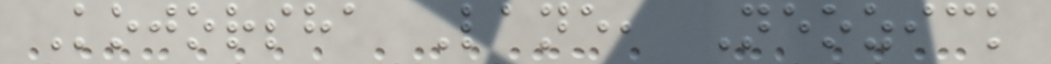Kojorsha Lane, Neozick
